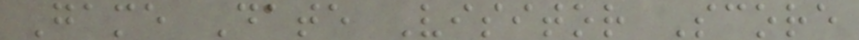Game Date Visitor Score
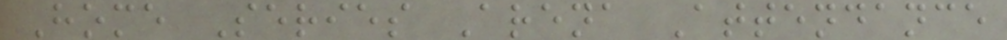Home Series Arena Attendance
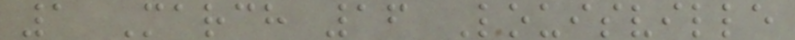1 March 16 Louisville
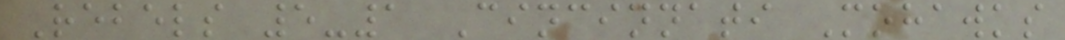Rebels 5-1 Cincinnati Mohawks
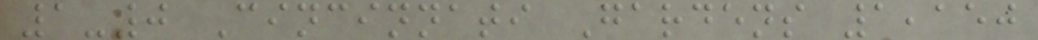1-0 Cincinnati Gardens 1,150
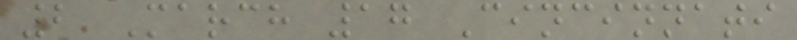2 March 17 Cincinnati
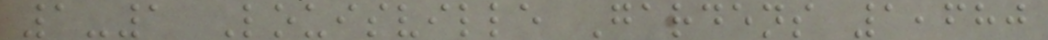1-1 Louisville Gardens 1,680
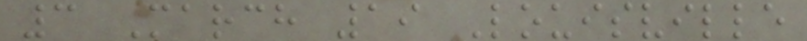3 March 19 Louisville
